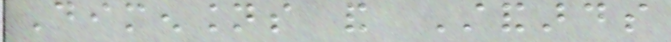Dimensions and Standards
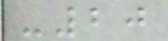-20
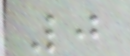0
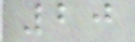20
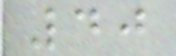40
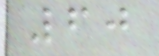60
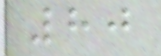80
